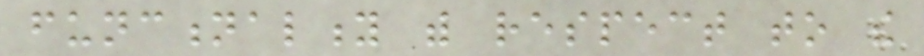functionality with respect to the
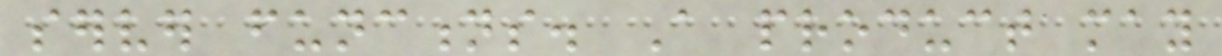server functions. A product may
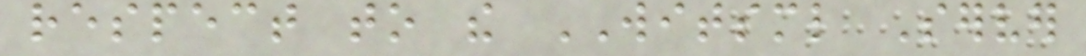respect to the WITSML Server
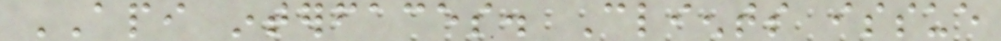API interfaces. Clients issue
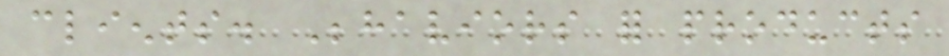clients. Behaviors for products
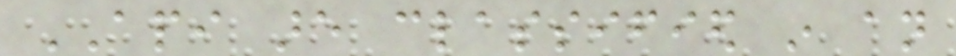API are classified in an
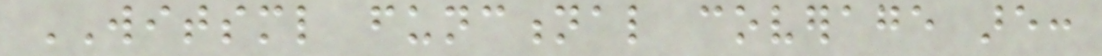WITSML functional coverage are:
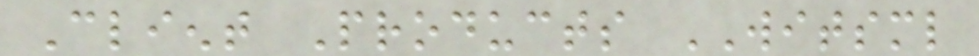Client Products WITSML
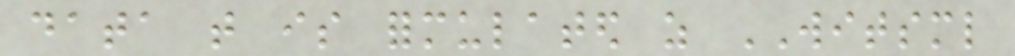data that is formulated as WITSML
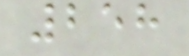258
